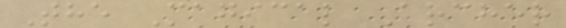The Magical Archer
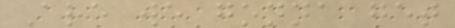Are we gonna get
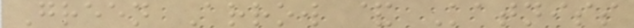Green Arrow & Katniss
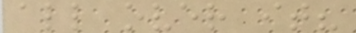all over it?
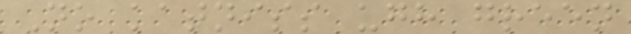No katniss ugh green
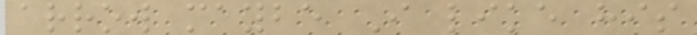arrow maybe I like his
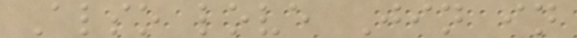Also love Jin in
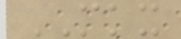MKX
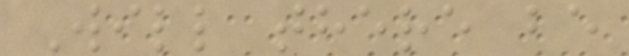Will there be
